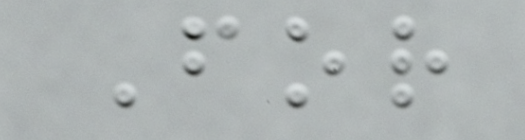For
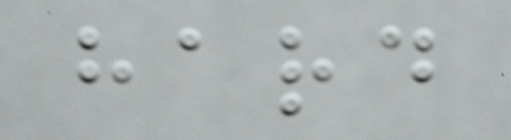hard
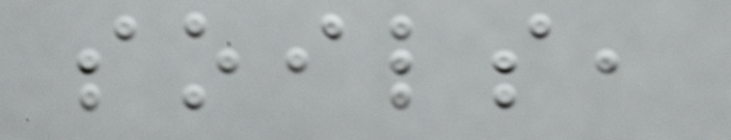soils,
